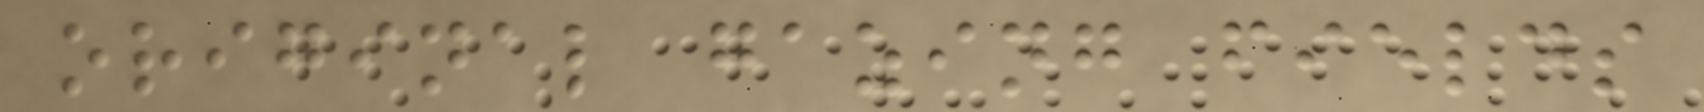original gazing fields
